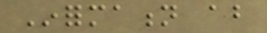Information about
